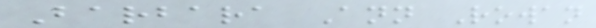Barbara Ann Rowan
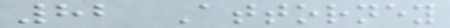82 Attorney
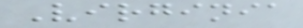Virginia
